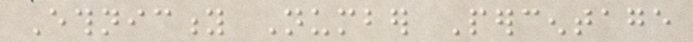Ethnicity Number Percentage
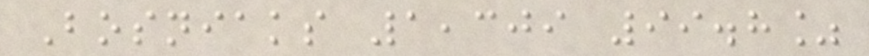Bosniaks 1,309 99.8%
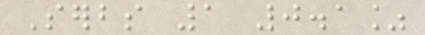Serbs 1 0.1%
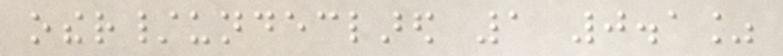other/undeclared 1 0.1%
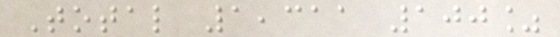Total 1,311 100%
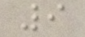9
